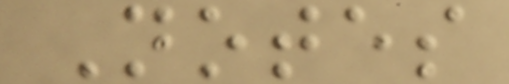Notes
